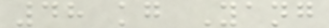48 kg Yang
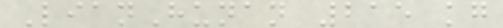LianHunan 215 kg
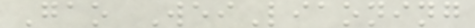Gao WeiLiaoning
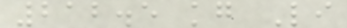212.5 kg Li
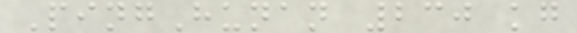PingHunan 230 kg
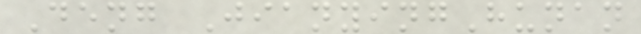Deng JianyingHunan
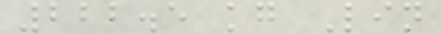222.5 kg Lin
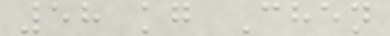58 kg Chen
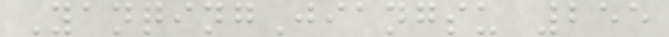YanqingJiangsu 255
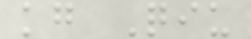kg Qiu
